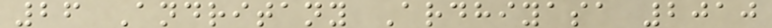26 Andritany Ardhiyasa 2010
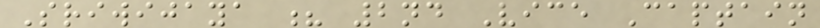Sriwijaya ? 2nd Vice Captain
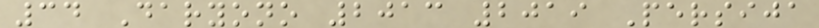34 Daryono 2013 2019 Persija
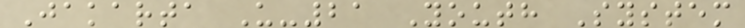Jakarta U-21 Youth System
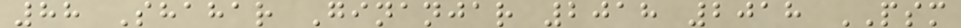88 Shahar Ginanjar 2018 2018 PSM
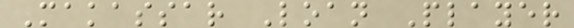Makassar Loan Player
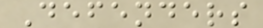Defenders
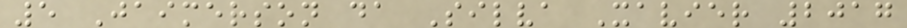5 Jaimerson da Silva Xavier 2017
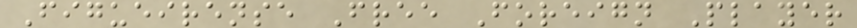Figueirense Free Foreign Player
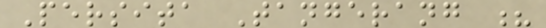Persita Tangerang ?
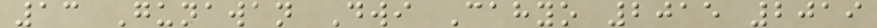13 Gunawan Dwi Cahyo 2015 2019
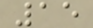15
